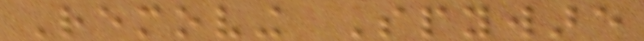Removing Spyware
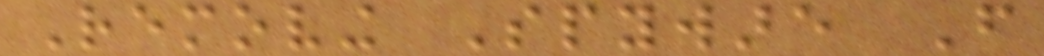Removing Spyware From
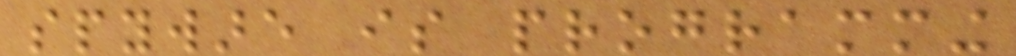spyware is programming
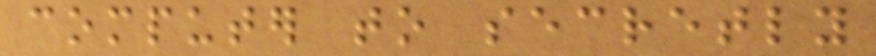computer to secretly
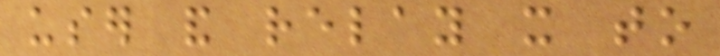user and relay it to
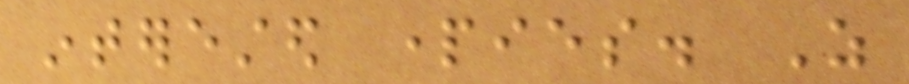interested parties. As
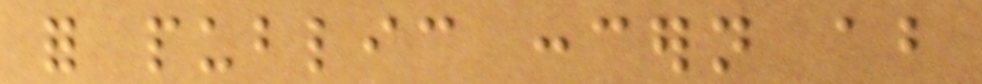for public concern about
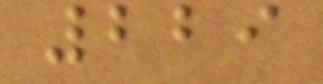229
